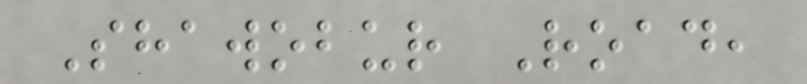Shawobur Road,
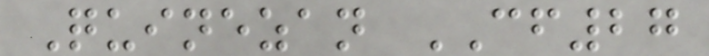Quinezan CF27
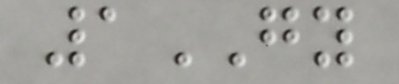1GY
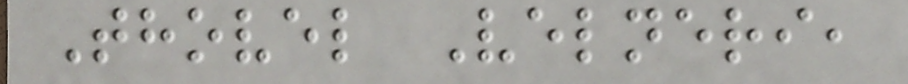Thovel Velneri,
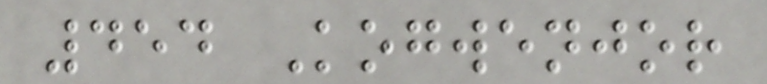454 Kogwenjor
